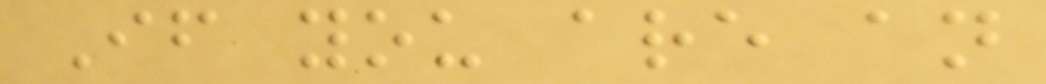If you are an
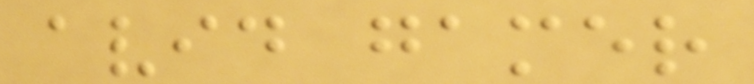avid gamer
